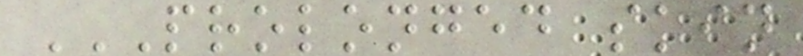PROLONGED SKIN
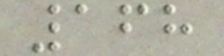168
